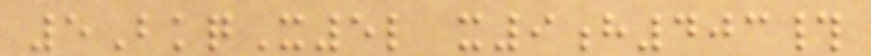5BkqX5l x9h403#
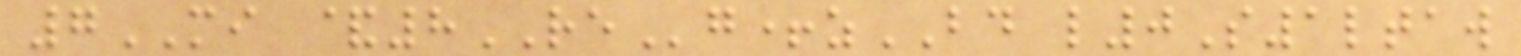7MI &8REg+zBD l0S1ltaw
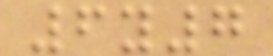6y7
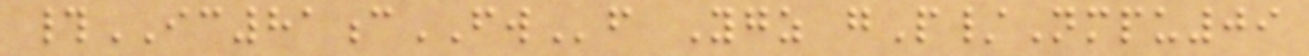#IC81cFWf Ygz gP/Nmpu09
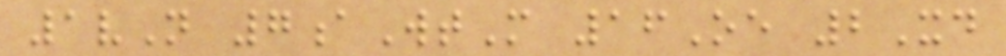1vN 7aWtM 16Oe 2Xd
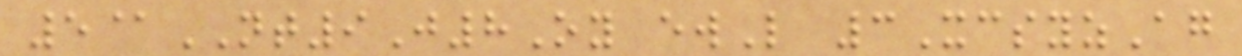5@NT9J8Oy ewL 3XcsyzAg
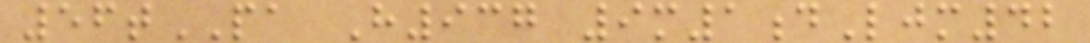56tPA H937 9m1dLjm42
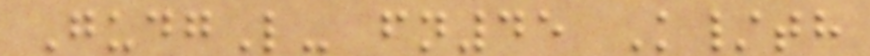GudgL- fn45 K/th
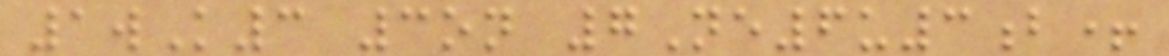1wK3 3on 7Ne6u3b+
